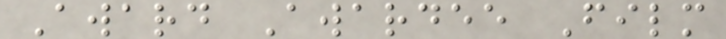Award Awardee Film
